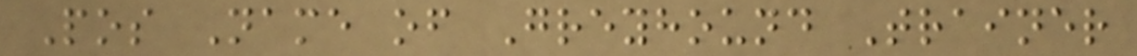Pos Name of Greyhound Trainer
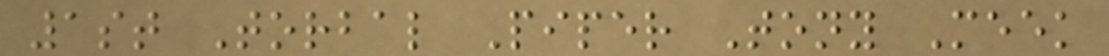1st Torbal Piper Tony Meek
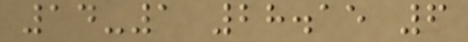14-1 28.15 6
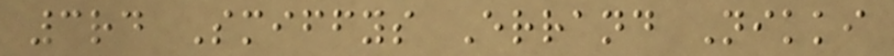3rd Smiffys Errand Nikki
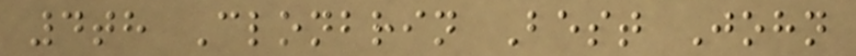4th Clonbrin Best John
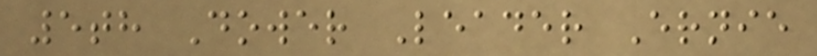5th Dower Leader Ernie
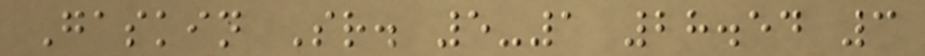Gaskin Sr. 5-1 28.54 3
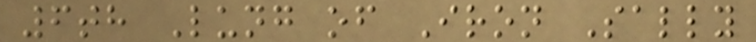6th Lung of Iron Sally
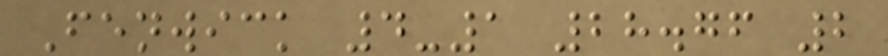Fenwick 4-1 28.76 2
